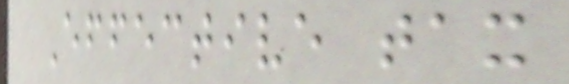Effective tax
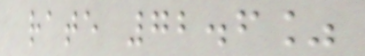rate 72.6%
